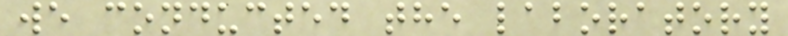we conducted the laboratory
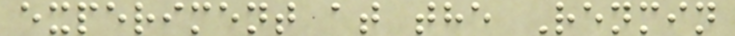experiment at the Renmin
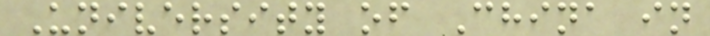University of China in
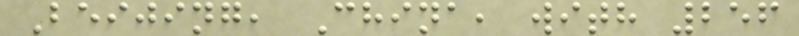Beijing, China, with 256
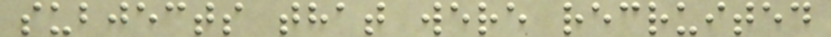subjects that were recruited
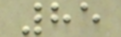85
